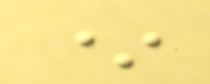*
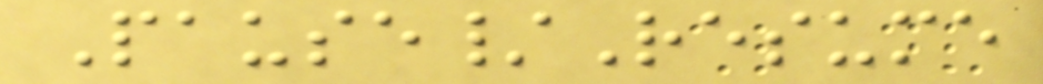Pause/Resume
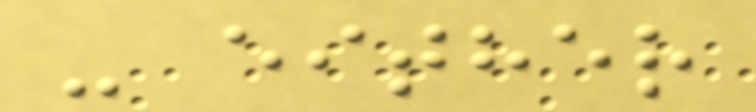- either
